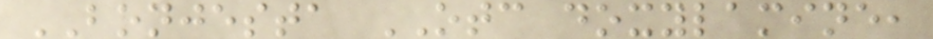BONJESTA OTC doxylamine,
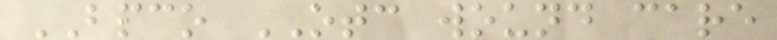BPCO OTC wound care
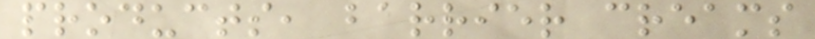products, barrier creams
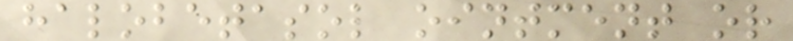halobetasol ointment or
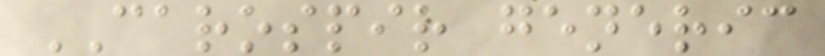CAROSPIR generic
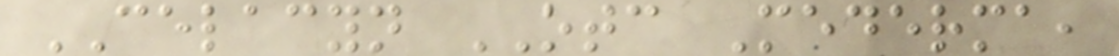CELACYN OTC Mederma,
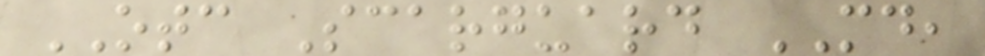OTC Scarguard MD,
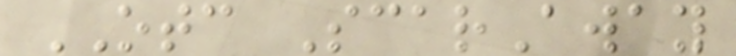OTC ScarAway
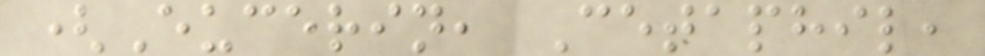(Eucerin, Cetaphil,
